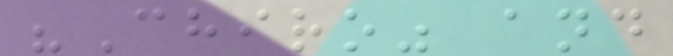"Chiro" and
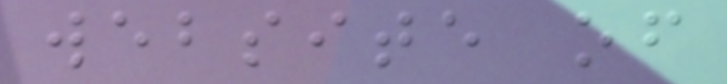website of
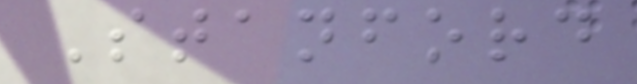Stanford
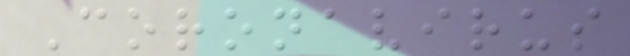Coronavirus
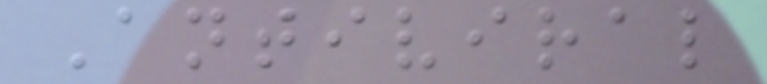Antiviral
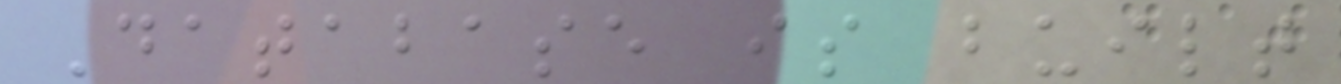Database is built
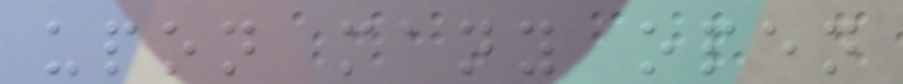upon many open
